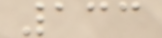133
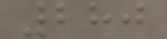280
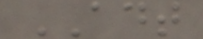ADT
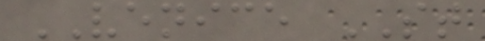VENICE ST
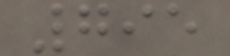795
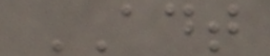ADT
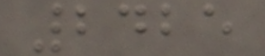2425
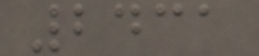2431
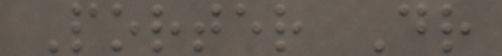Porter Dr
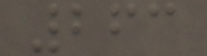263
